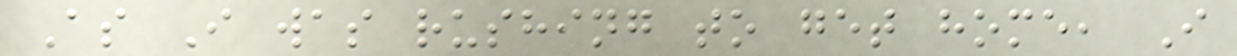As I was rushing to get home, I
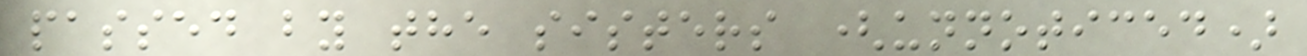passed by the sisters (unnoticed)
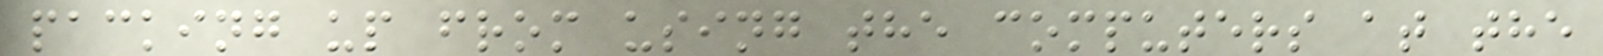packing up from using the computers at the
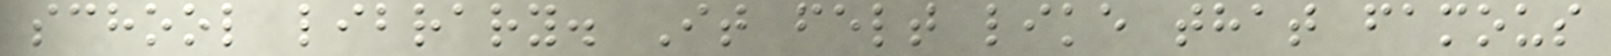school library. It felt like that famous
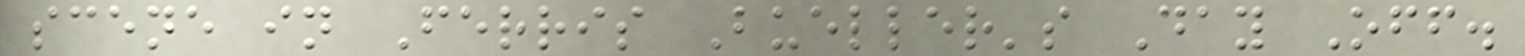scene in Ferris Bueller's Day Off.
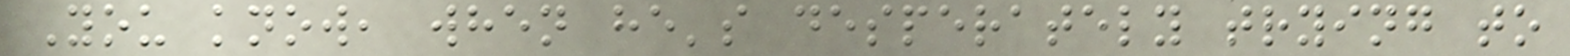You know, when he's desperately trying to
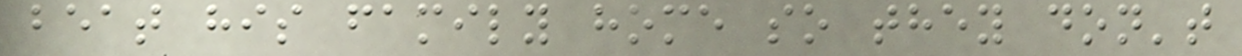beat his family home so they don't
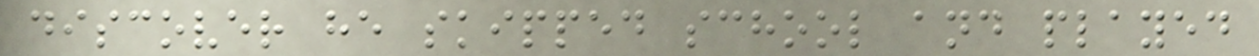discover he skipped school and played
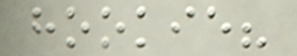hookie?
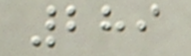289
